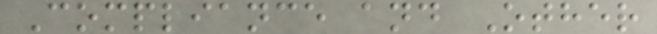Compliance and Other
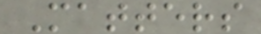Matters
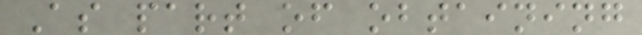As part of obtaining
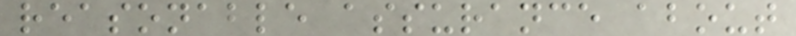reasonable assurance about
